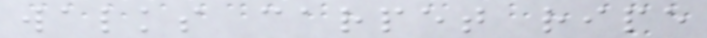walks carpet ripe
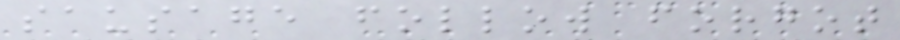sausage follow forgot
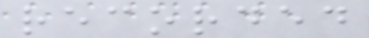recorded
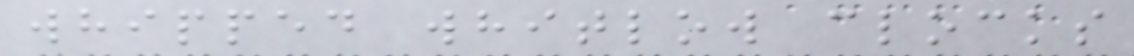whipped whitlow clocks
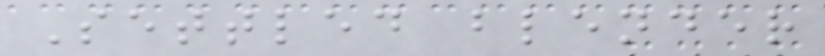Settled blender
